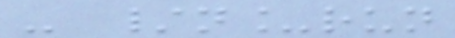- /n_run
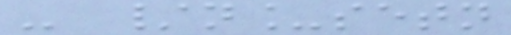- /n_setn
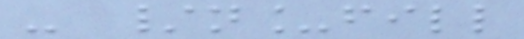- /n_fill
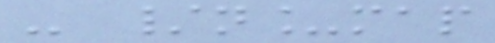- /n_map
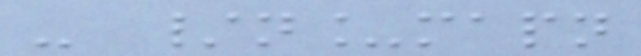- /n_mapn
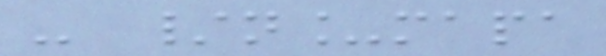- /n_mapa
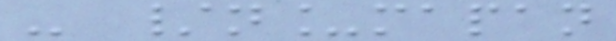- /n_mapan
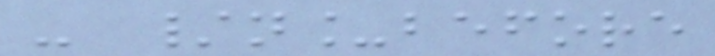- /n_before
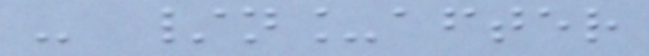- /n_after
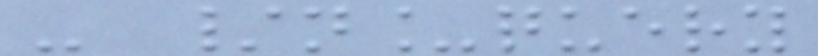- /n_query
